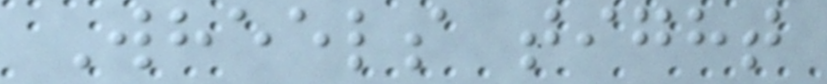Wheels tight
